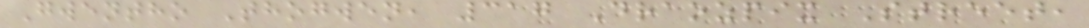Gwentho Thogwen, 317 Draozpix Street,
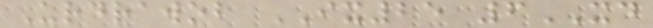Urdrawob IX25 6XD
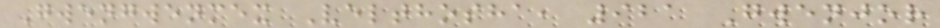Gwengwenmex Velthosha, 921 Gwenjor
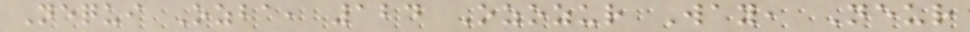Nequi Ozba, 124 Ozozur Way, Neur
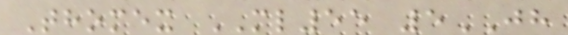Thomex ML55 5JH
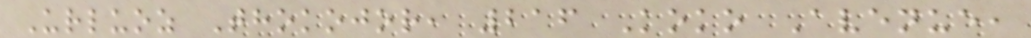Urluoz Thokojor, 216 Koko Avenue,
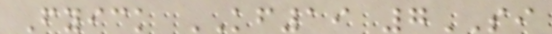Fyick KF19 7SI
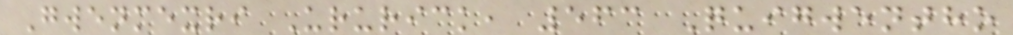Gwenmexri Ururick, 563 Quigwentho
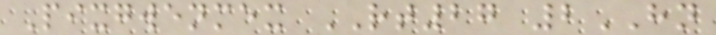Pixgwenmex RT27 2HN
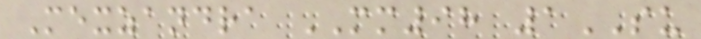Mexzandra MM98 1SU
